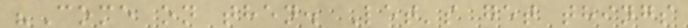"Come on then. Let's get things
